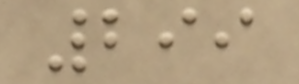299
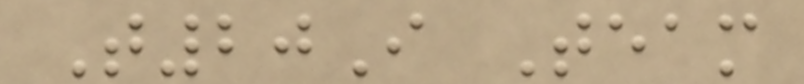T20I Team
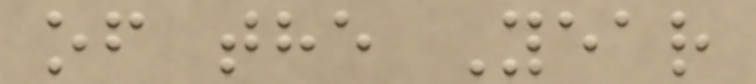of the Year
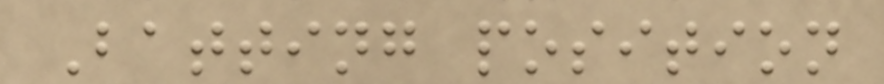Batting position
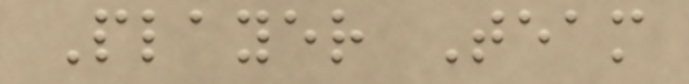Player Team
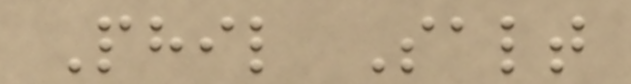Phil Salt
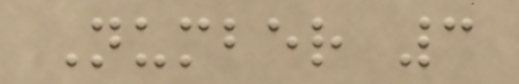Number 3
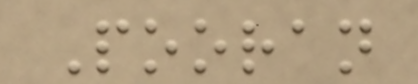Pooran
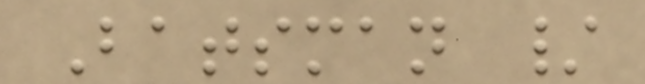Batsman /
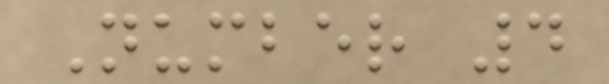Number 4
